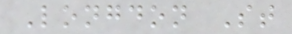Longdon St
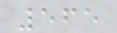565
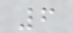6
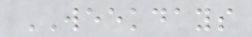WEEKDAYS
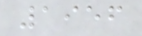1956
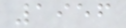1956
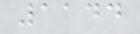1144
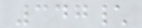347\
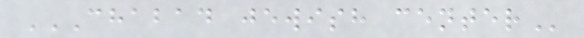CHABAD JEWISH CENTER
